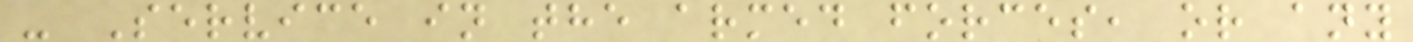- Service in the armed forces, or any
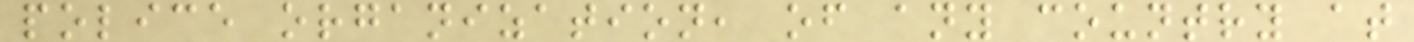police organization, of any country at
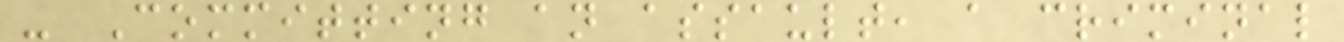- Committing an assault, a criminal
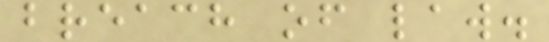breach of law.
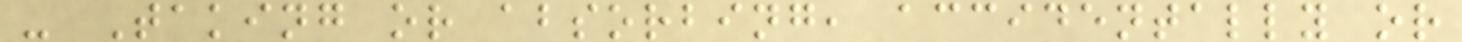- Taking or absorbing, accidentally or
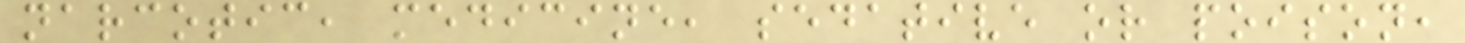narcotic, medicine, sedative or poison,
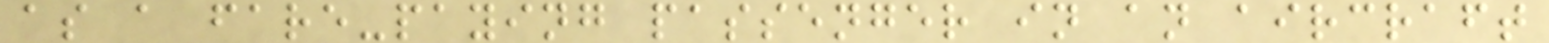as a fare-paying passenger in an aircraft
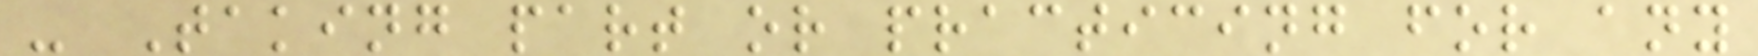- Taking part or practicing for any
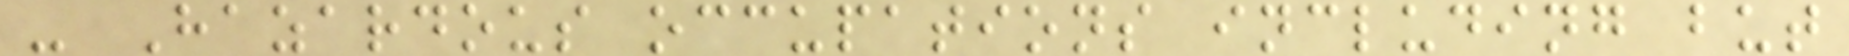- Hazardous occupations including but
